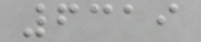6319
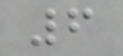6
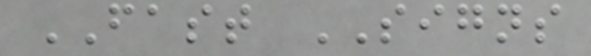FAST SIGNS
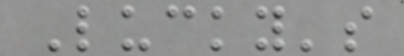Lucky's
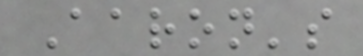Aaron's
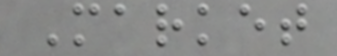Market
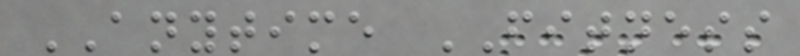ANYTIME FITNESS
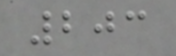203
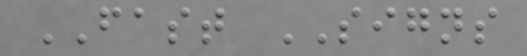FAST SIGNS
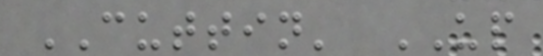CUTTIN' UP
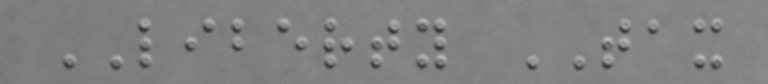LIBERTY TAX
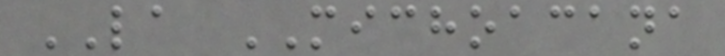LA MICHOACANA
